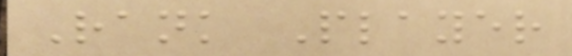Rank Player
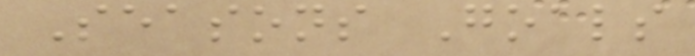Seasons Goals
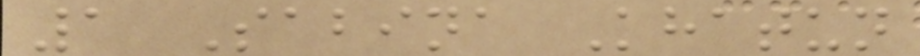1 Sabina Khatun
